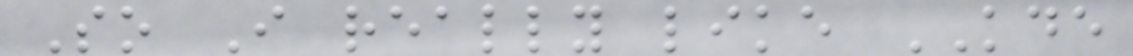So I really like KDE
